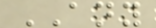ANY
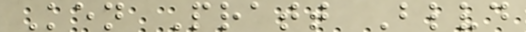Ken Pratt Blvd
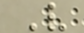V
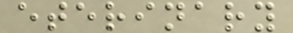eterinary
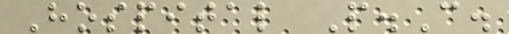Hospital P.C.
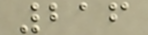216
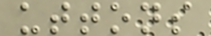uttons
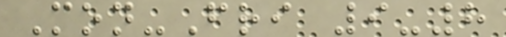Mon-Fri 9-8
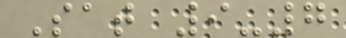Sat 9-7
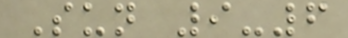Sun 9-6
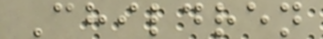Children
